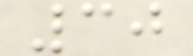30
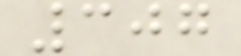307
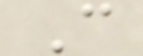C
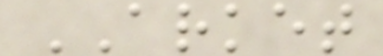ARKET
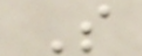S
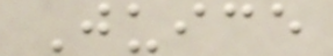Juice
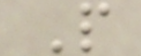P
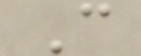C
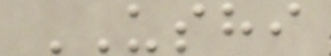USHI
